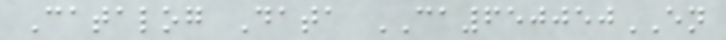Catalog Data CA650050EN
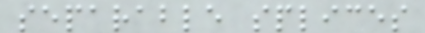separable splices
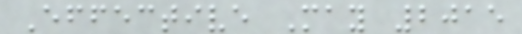Effective May 2015
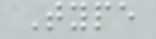Type
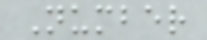Number
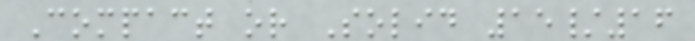Compact or Solid 15/16
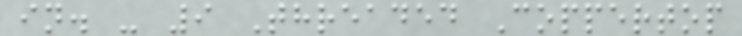in. - 9 Threaded Coppertop
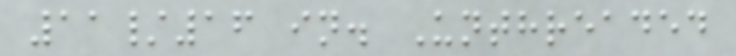11/16 in. Unthreaded
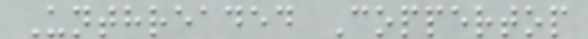Unthreaded Coppertop
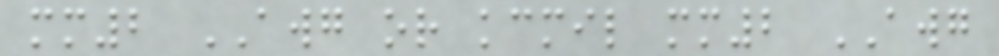mm2 AWG or kcmil mm2 AWG
